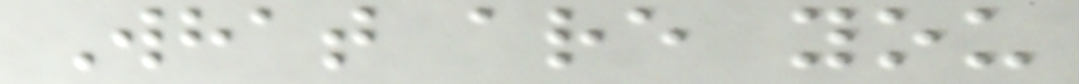What are you
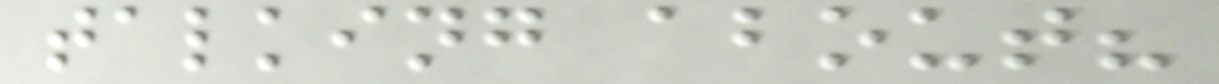talking about?
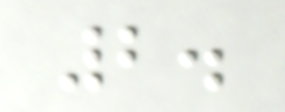2.
